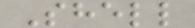Shell
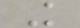K
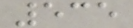535
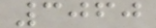3060
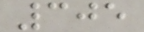305
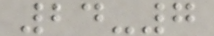24-7
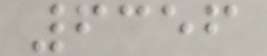6356
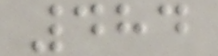484
